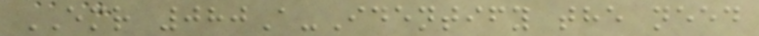EMR 080A-Identify the need
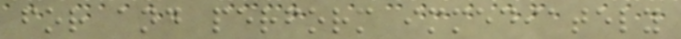for and perform immediately
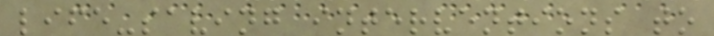life-saving interventions to
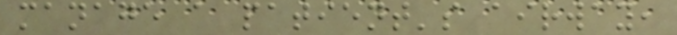manage a patient's airway,
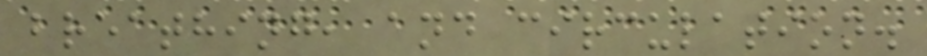breathing, and circulation.
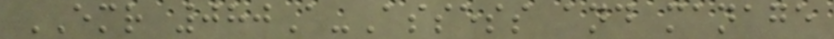EMR 080A-Assess and manage
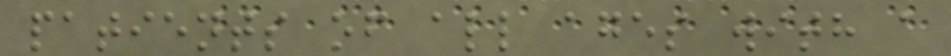patients of all ages with a
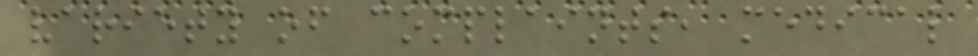variety of complaints, medical
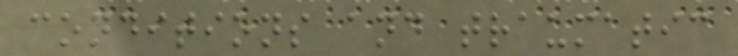conditions and traumatic
